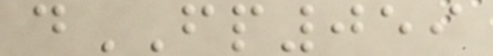dFP059
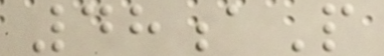48aP
